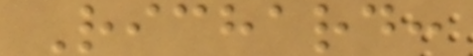Richard:
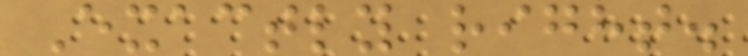Exactly right.
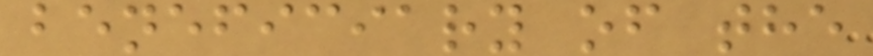beneficiary of the
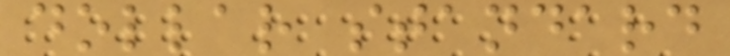dollar standard
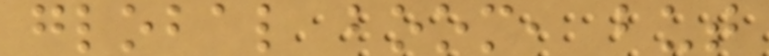global boom, but
